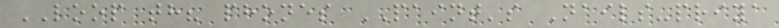LOOP th? phones PAINT's Nails-priya
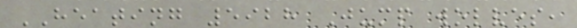HEATING 5928 Jump wolves,
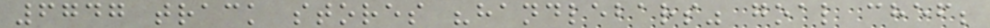6747 track stores "handlebars" goal chef;
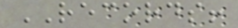RECORDS!
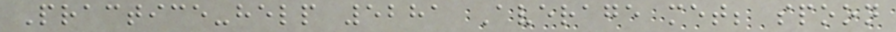Practice-help 5281 Average met; spoon
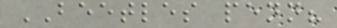BEETLES penn?
